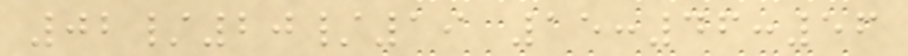02/20/19 15:46:56
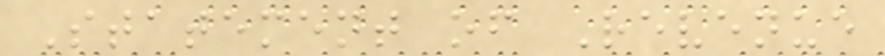Statement of Revenue
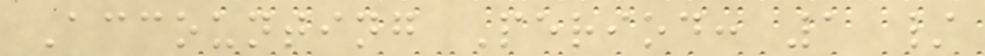Accounting Period: 1 /
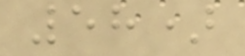58)
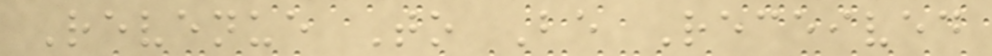Revenue To Be Received
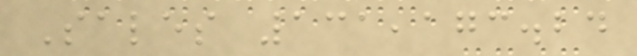Sales 131,173.24
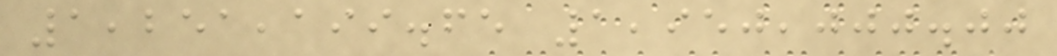1,251,199.65 1,950,000.00
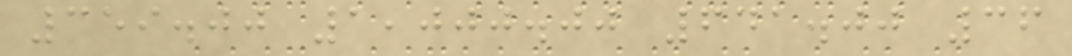359.00 1,000.00 641.00 36
